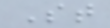St
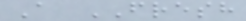A FRESH
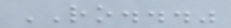RO..."
